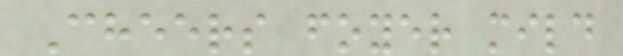Cheers foyer mild
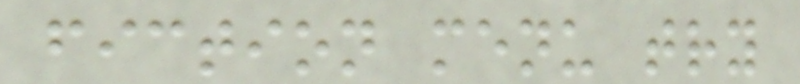fiction menu try
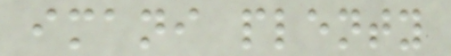imani plenty
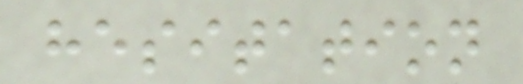hesitation
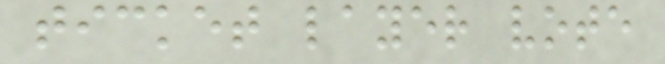ticket layer vote
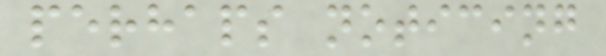perhaps noticing
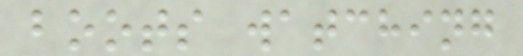boots watching
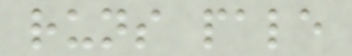runs pale
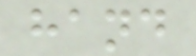hand
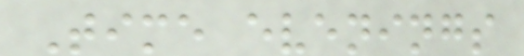Time evenings
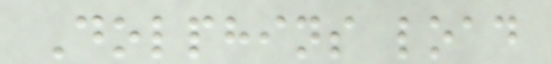Dolphins load
